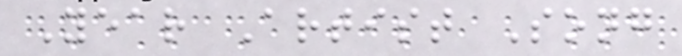Year Artist Song
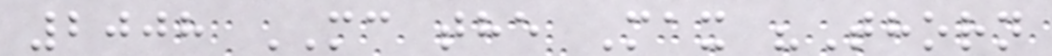2008 MC the Max "Thorn
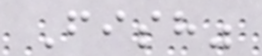Fish"
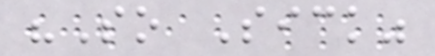"So Sick"
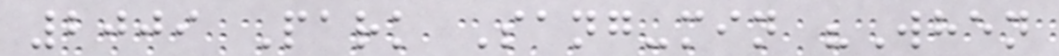2009 Park Sang-min "When
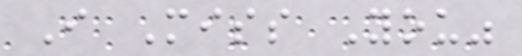I Miss You"
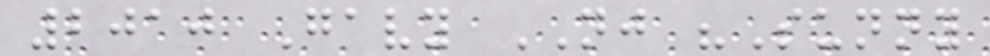2010 Gavy NJ "Sunny
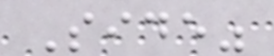Side"
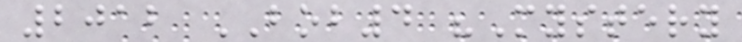2012 BOB4 "Mystery
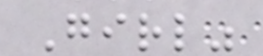Girl"
